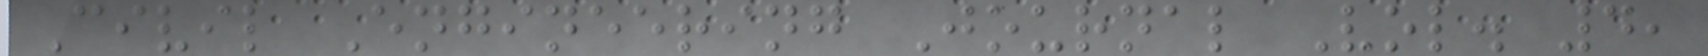Civil Engineering Journal Vol. 4,
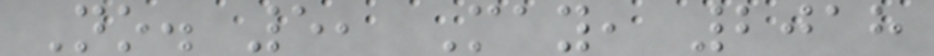No. 5, May, 2018
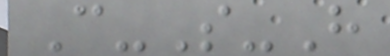C-S-H
